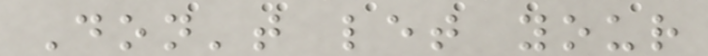Don't let your
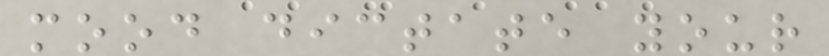mood dictate your
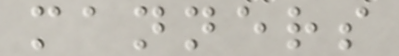manners
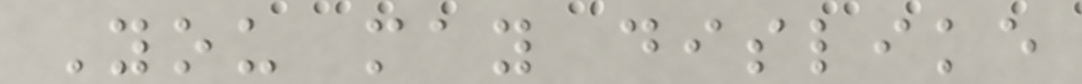You may dislike
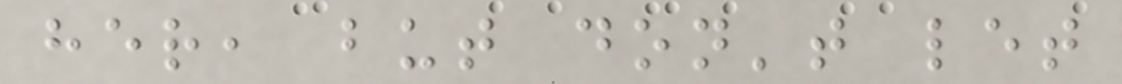her, but don't let
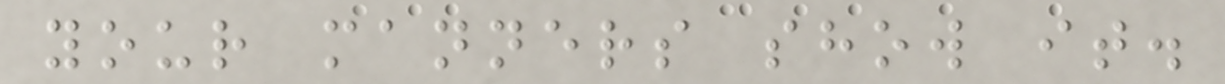your manners show it.
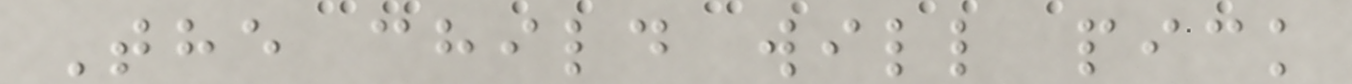The child will pick
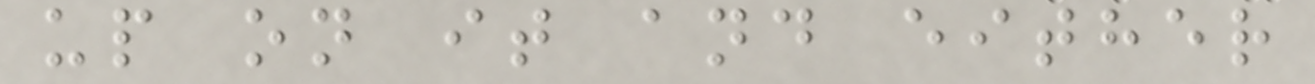up on it and either
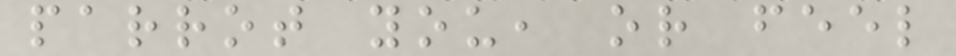parrot you, or feel
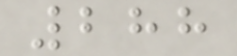288
